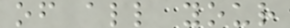of all your
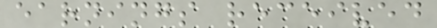earnings received
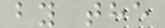by the
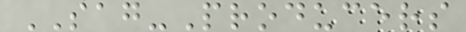SAG-Producers
